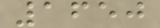1650
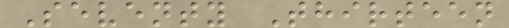Seventy Thirteen
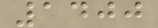1400
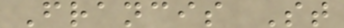Francis St
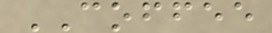COFFEE
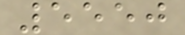5550
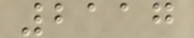2117
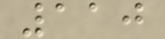110
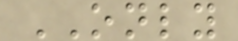ONLY
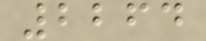2264
